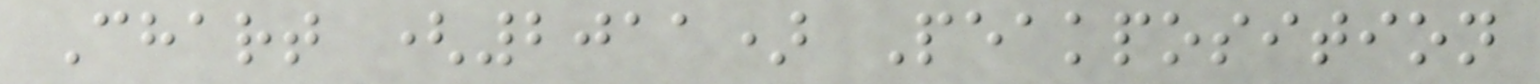Chart (2011) Peakposition
